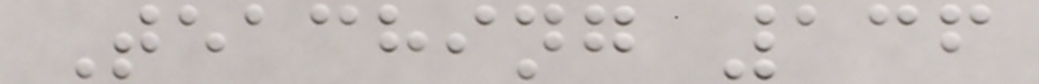Teaching 136
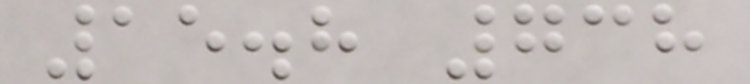15.8 738
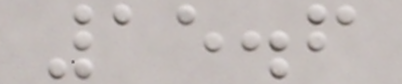15.6
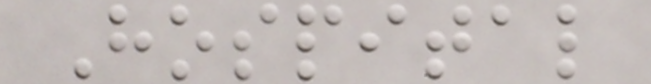Hospital
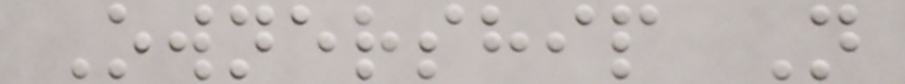Ownership N
